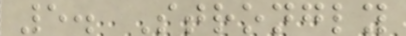5. Strongly
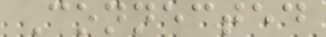Connected
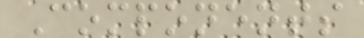Components
